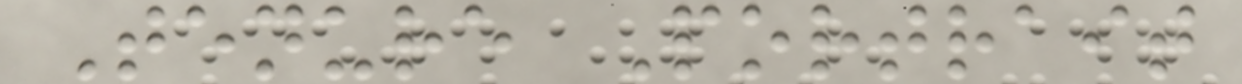Tenure Portrait
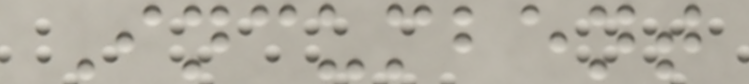Incumbent
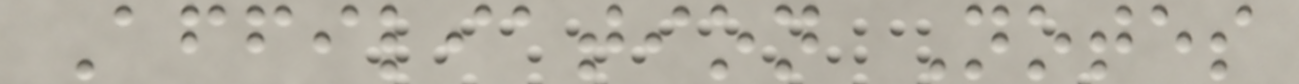Affiliation Notes
